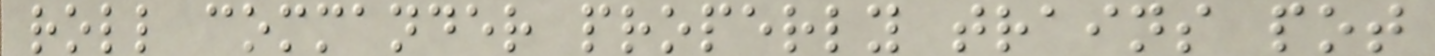roll commander properly trains pot
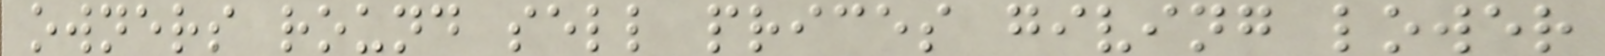owners round sell prices giving lower
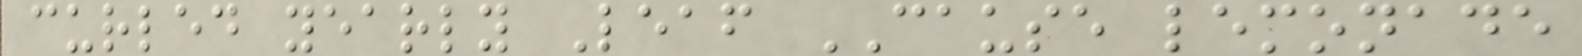curled yearly Leaf CAUSE lemonade
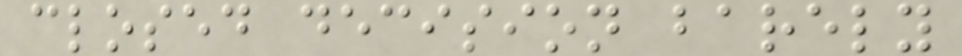closed decision barely
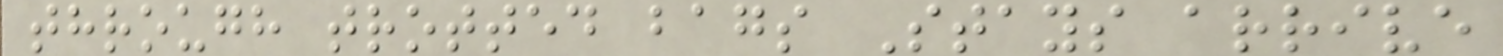through trotted bags Stays arrive
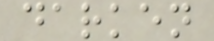darken
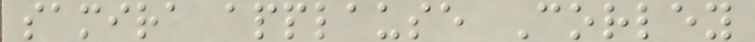samira applause Corley
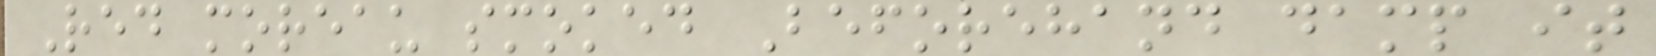Red moreau smoked Beforehand damp it
